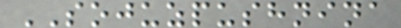SOJUZPUSHNINA
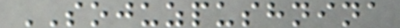SOJUZPUSHNINA
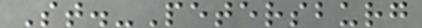St.-Petersburg
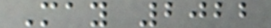May 2022
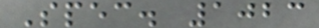Spec. 1023
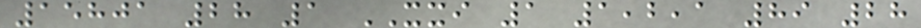15801 28 1 XXI 1 1,2,1 89 28
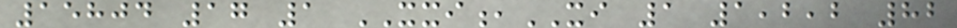15804 17 1 XXI,XI 1 1,2,2 82
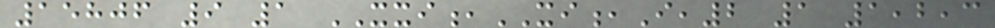15806 9 1 XXI,XI,I,2 1 1,2,3
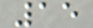15
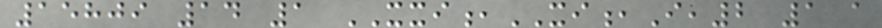15809 14 1 XXI,XI,I,2 1 a
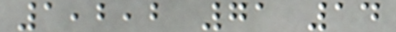1,2,2 71 14
